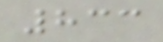833
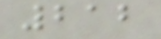212
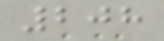208
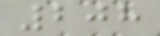208
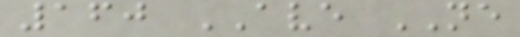160 AVE NE
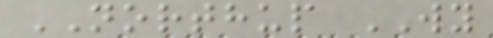NORTHUP WY
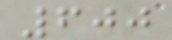600
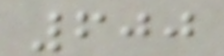600
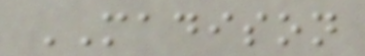MADISON
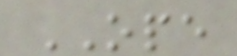OPE
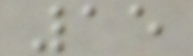15
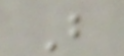B
